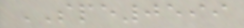SPE0599
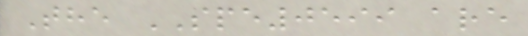The SPE0599 are
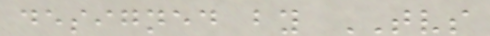designed by TVS
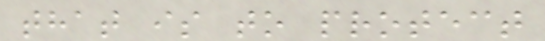that is to protect
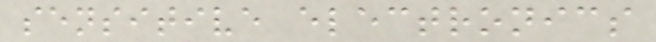sensitive electronics
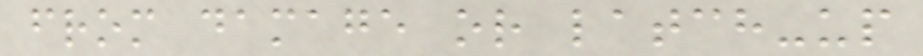from damage or latch-up
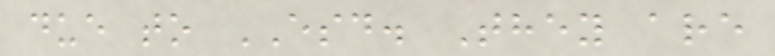due to ESD. They are
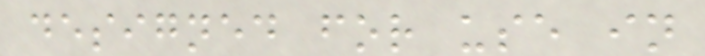designed for use in
